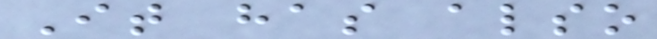It has also
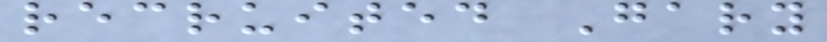recruited Gary
